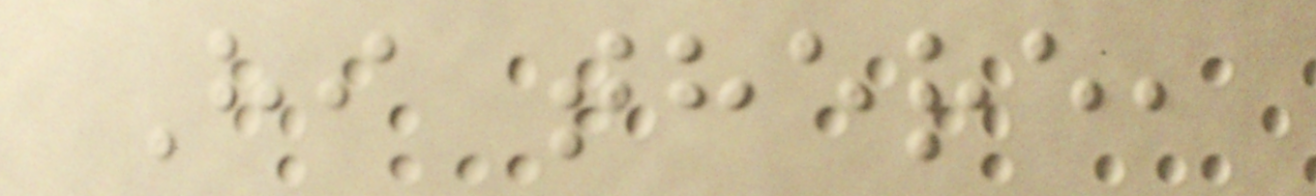Hi there,
